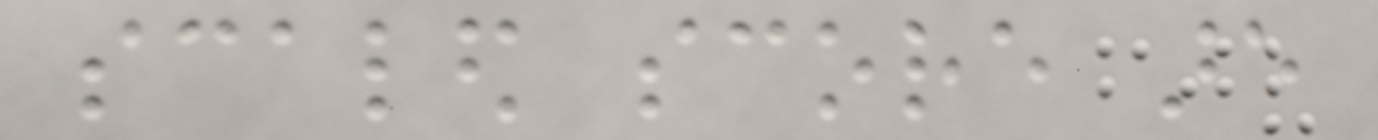scaled score are
